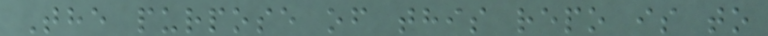The purpose of this repo is to
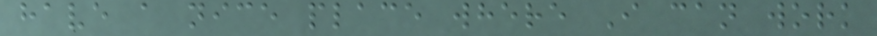have a nice place where I can work
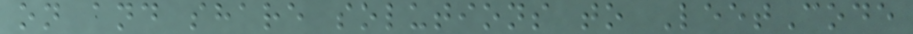on and share solutions to LeetCode
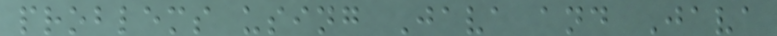problems using Java and Java
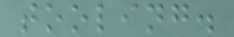tooling.
